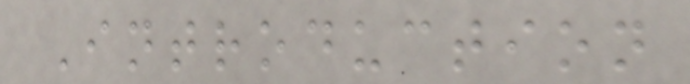Introduction
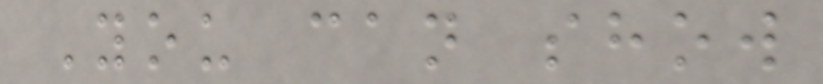You can show
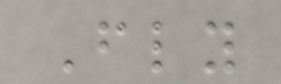Fly
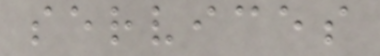services
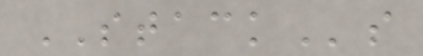STACKs
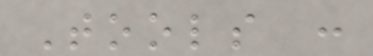Tools :
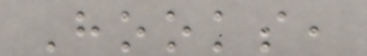Hooks,
